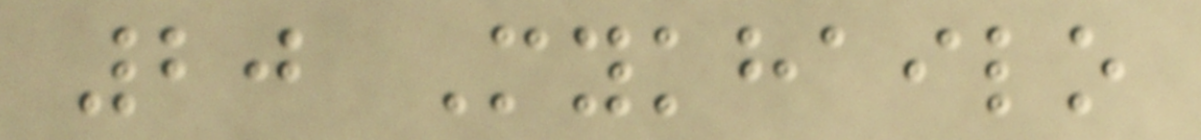20 Mykhailo
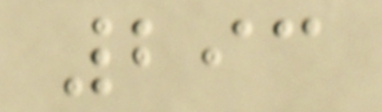293
